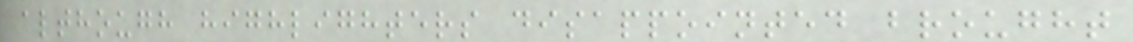although highlighters disappointed brought
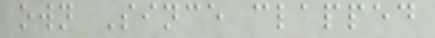own Since clapped
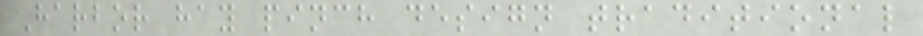Harbor hay pinch design traditional
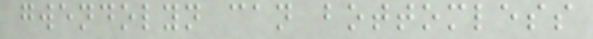gwendolyn can bottomless
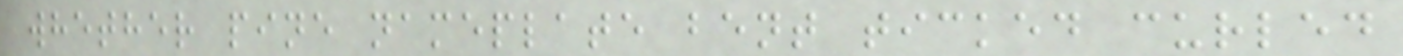whether pine nameplate bent ticked curled
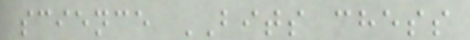science BITS chess
